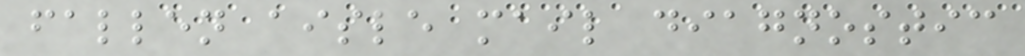fallen aisle mail diagnostic
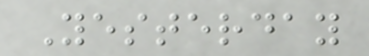Yesterday
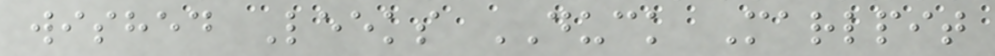wished Leeks DUCK Marlpit
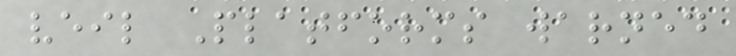veil Platforms warned
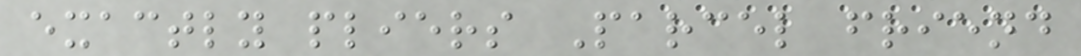exactly pliers Parcel friend
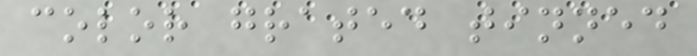color grated tinned
